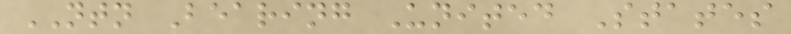NTN Bearing United States
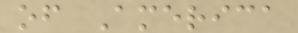of America
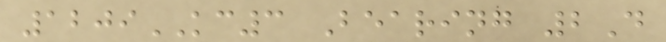1209KC3 Bearing 2D
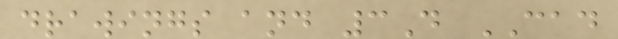drawings and 3D CAD
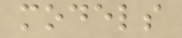models
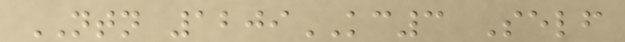NTN 1209KC3 Self
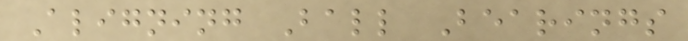Aligning Ball Bearings
